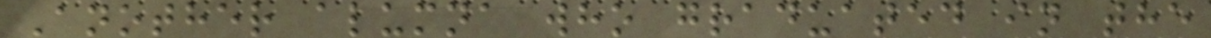Another alumna who graduated in the
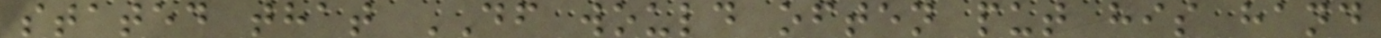stated that DF would often put his hand
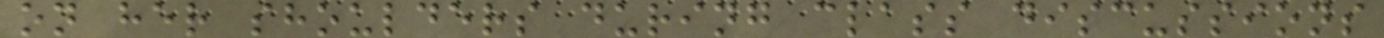on her shoulders during class discussions
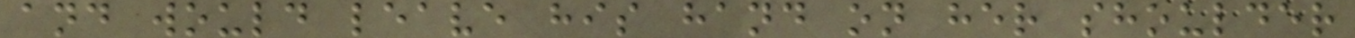and would leave his hand on her shoulder
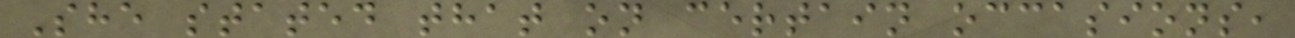She stated that on certain occasions,
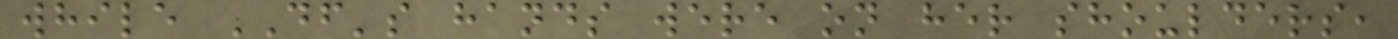while DF's hands were on her shoulders,
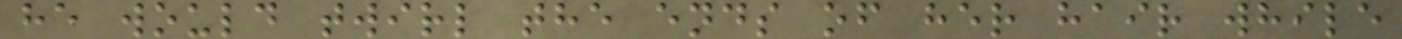he would twirl the ends of her hair while
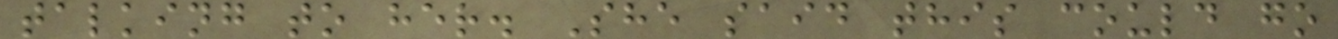talking to her. She said this could go
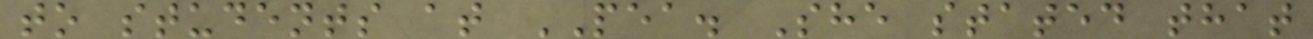to students at PEA. She stated that
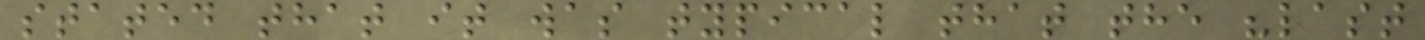stated that it was typical that the "last
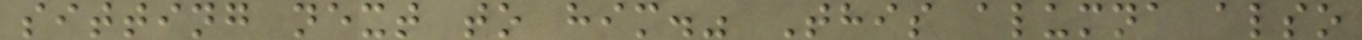sitting next to him." This alumna also
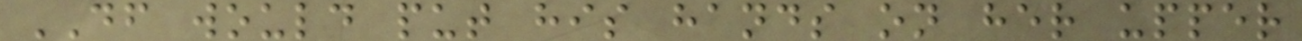DF would put his hands on her upper
